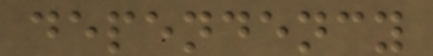dependency
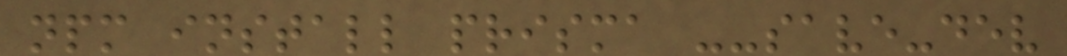npm install prisma --save-dev
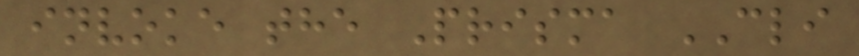invoke the Prisma CLI
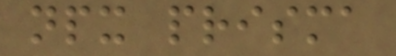npx prisma
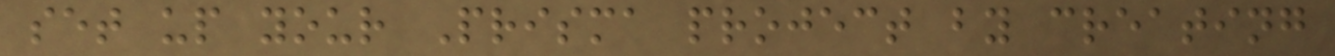set up your Prisma project by creating
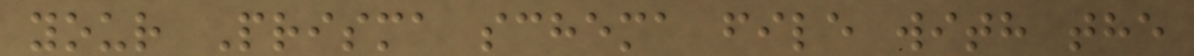your Prisma schema file with the
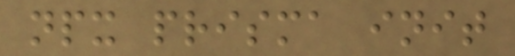npx prisma init
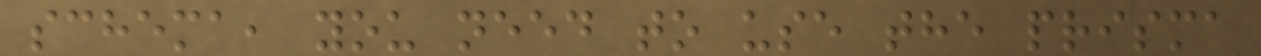schema, you need to use the prisma
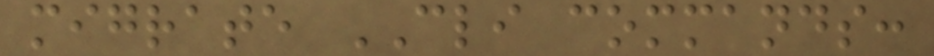migrate CLI commands:
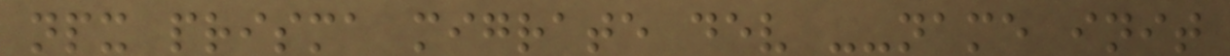npx prisma migrate dev --name init
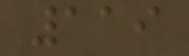119
